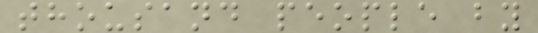thousand people by
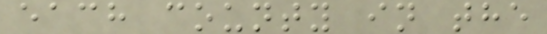each county in the
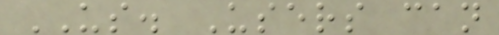US. Users can
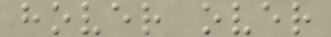hover over
